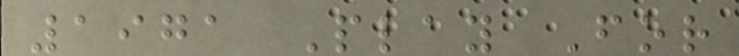1971 Play For
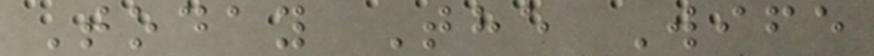Today The Wife
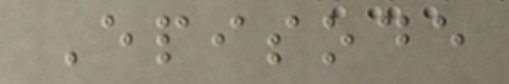Episode
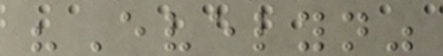"Evelyn"
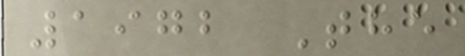1972 The
